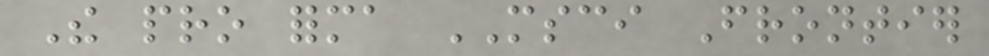The pro forma MSCI Frontier
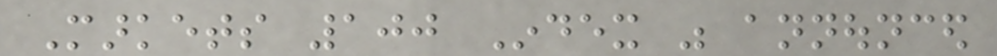Markets 100 Index was announced
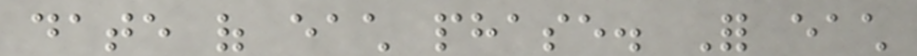date of each phase. For each
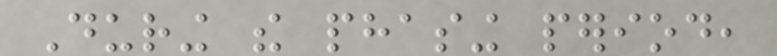During the phasing period,
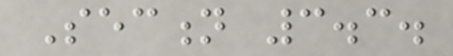Section 3.3.
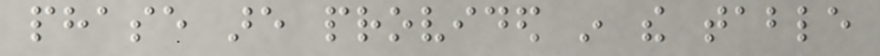phase are provided in the table
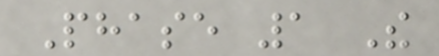Phase 1 The
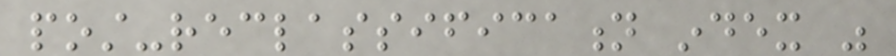post-reclassification index was
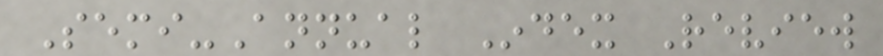Semi-Annual Index Review
